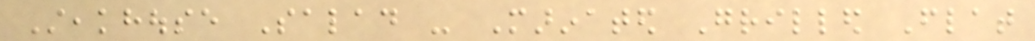Steakhouse Salad - Marinated Grilled Flat
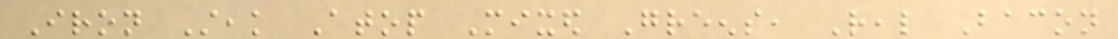Iron Steak Atop Mixed Greens, Real Bacon
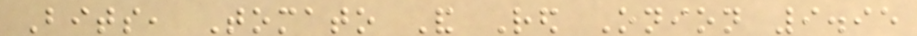Bits, Tomato And Red Onion 9.95
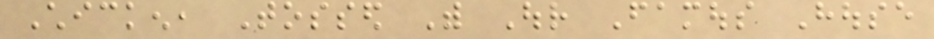Chicken, Tossed With Our Famous House
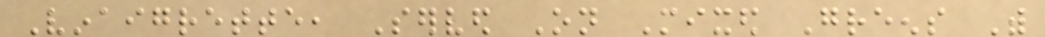Vinaigrette, Served On Mixed Greens With
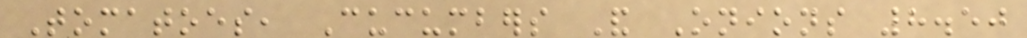Tomatoes, Cucumbers And Onions 8.50
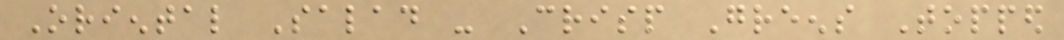Oriental Salad - Crisp Greens Topped
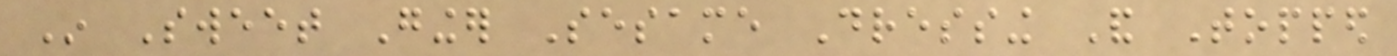In Sweet Ginger Sesame Dressing And Topped
